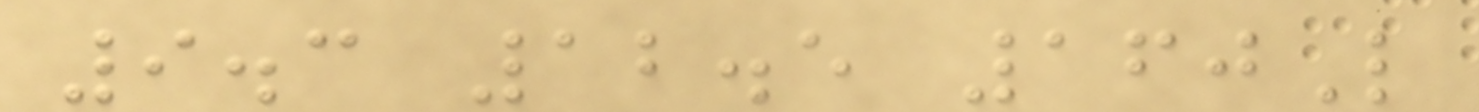9.3 12.5 160L
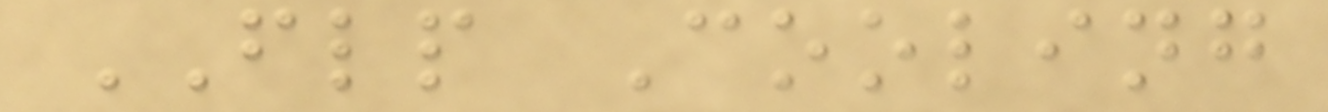FLP Cooling
